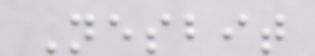Nesbit
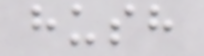hush
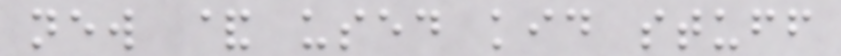new & used kid stuff
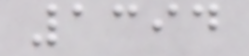1394
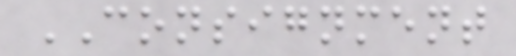CONSIGNMENT
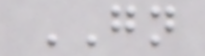GN
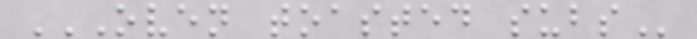OVEN TOASTED SUBS
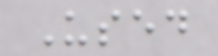Used
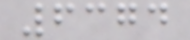6374
